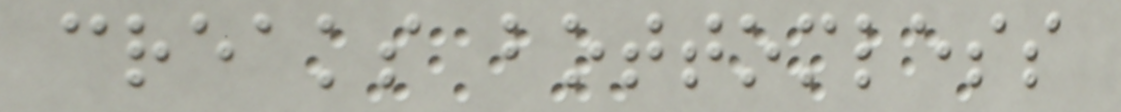creaks bottomless
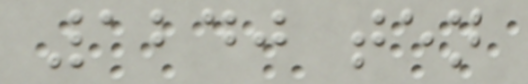1240 ten
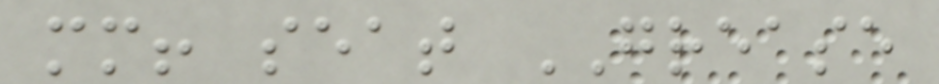mm! seat GREASE
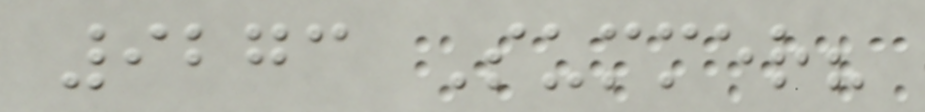9273 Summer?
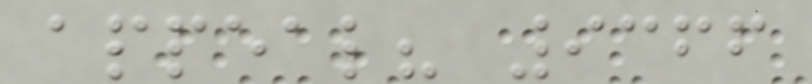appeal? 9366
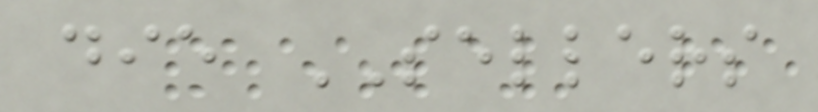die SELLERS
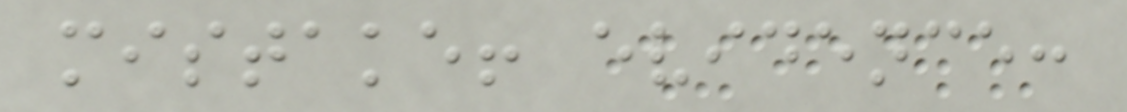mistake! evidence:
